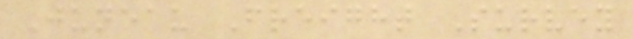Juneau Freight Survey
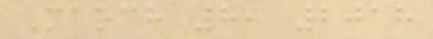March 8, 2018
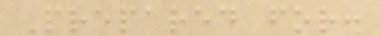Prepared for:
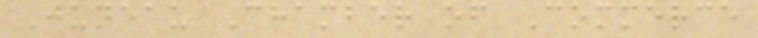Juneau Chamber of Commerce
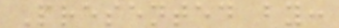Presented by:
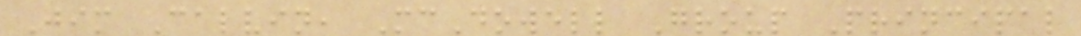Jim Calvin, McDowell Group Principal
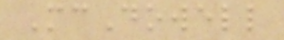McDowell
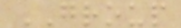GROUP
